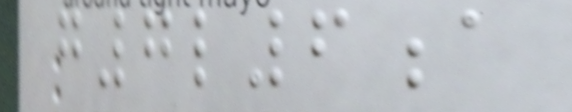g7l6a
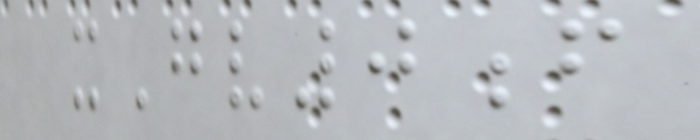xGv0f
